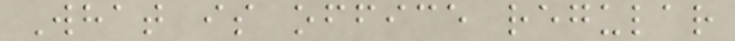What is office regular
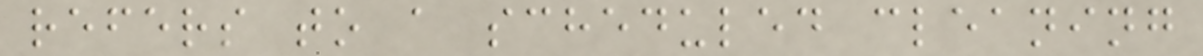refers to a scheduled cleaning
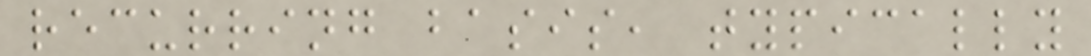recurring basis, typically
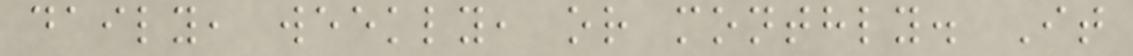daily, weekly, or monthly. It
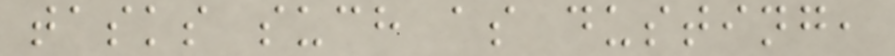tasks such as dusting,
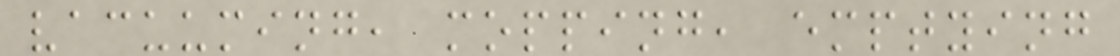vacuuming, mopping, emptying
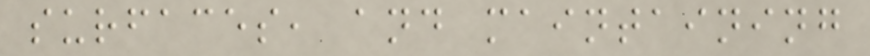surfaces, and maintaining
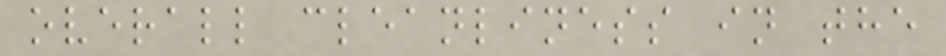overall cleanliness in the
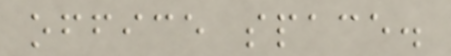office space.
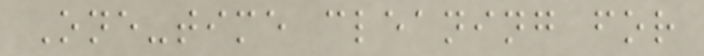One-time cleaning for
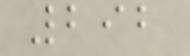292
